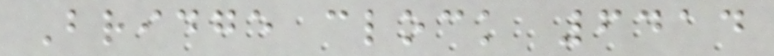Bridge clock 6414
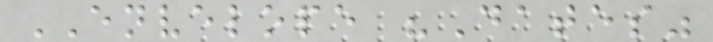ENVELOPE "Dates"
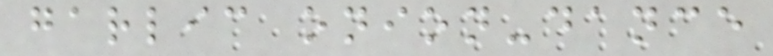garlic onion-dance
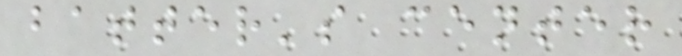batter's center
